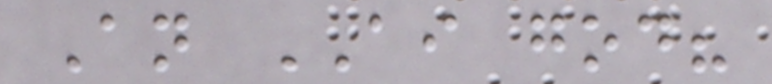An AI god?
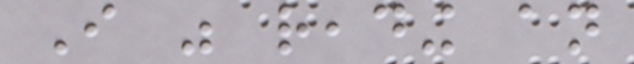I was reading an
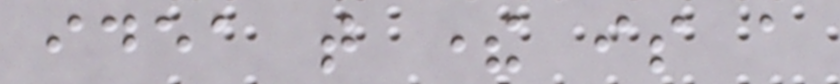idea that there is a
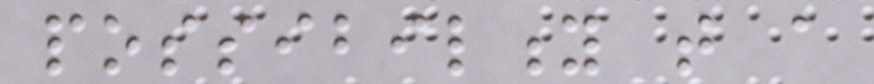possibility that a
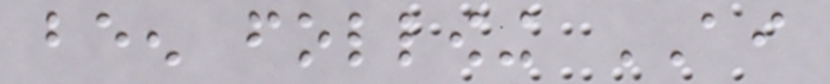been following AI
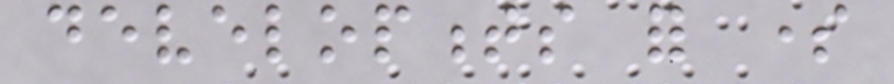developments for some
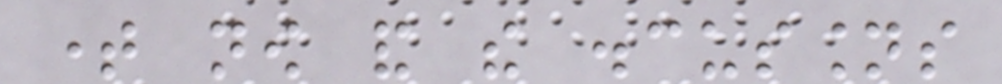time now and the discussions
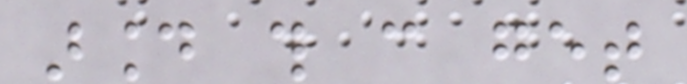around this can get
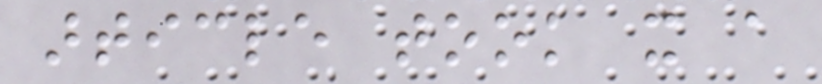article took it a
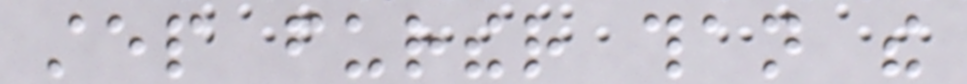step further than the
